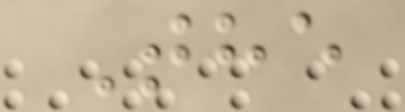The
